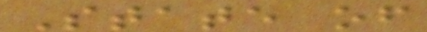State of
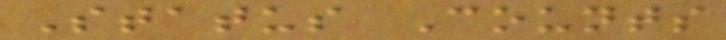Status Counts
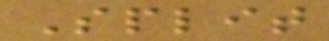Split
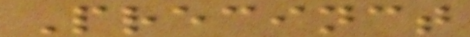Precinct
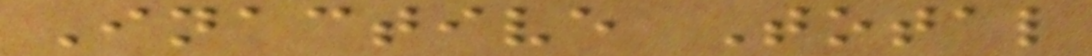Inactive Total
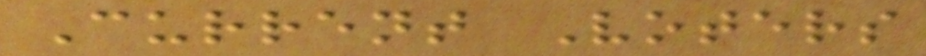Current Voters
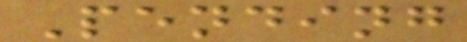Pending
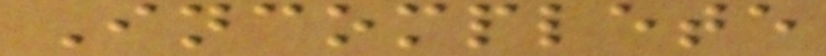Incomplete
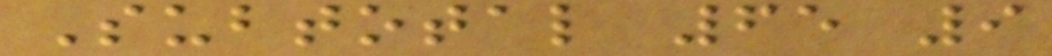Subtotal 65 9
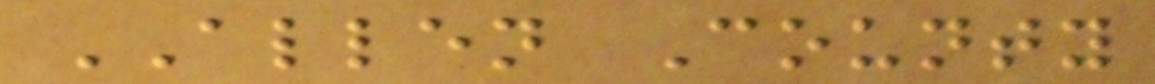ALLEN County
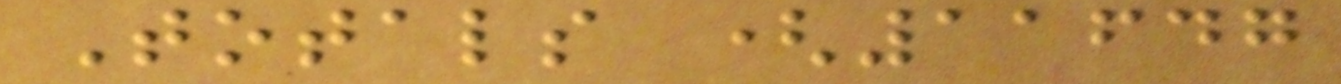Totals (11647
